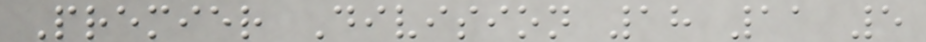Premier Division 18 11 5
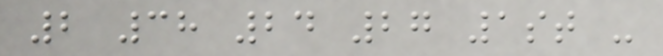2 38 24 27 1st -
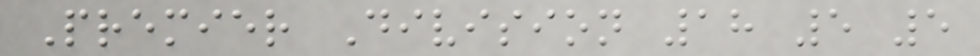Premier Division 18 5 5
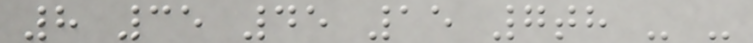8 35 45 15 7th - -
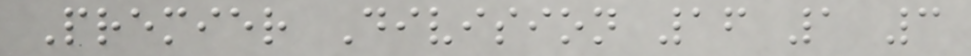Premier Division 16 1 3
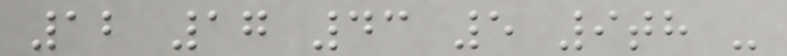12 17 43 5 9th -
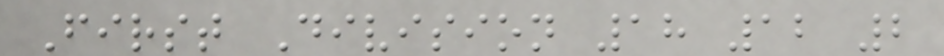First Division 18 12 2
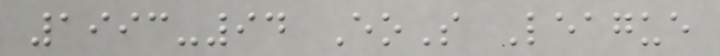1993-94 EoS League
